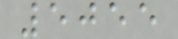5055
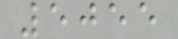5055
